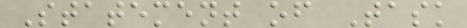Statement of Task
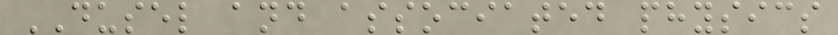DUSEL and associated physics
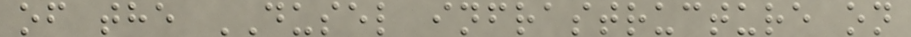of the DUSEL infrastructure on
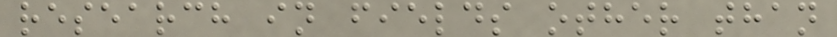research in fields other than
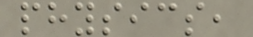physics,
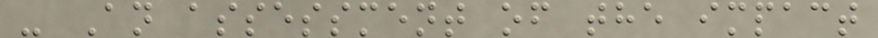- An assessment of the impact
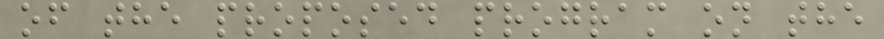of the proposed program on the
